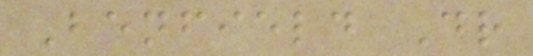Benfield Dr
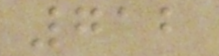712
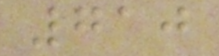710
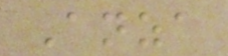Anza
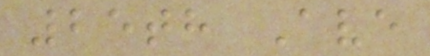25th Ave
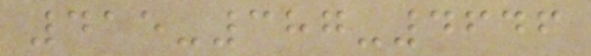415-387-4646
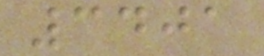3401
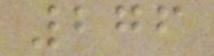276
